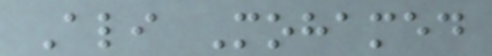Ali Mohamed
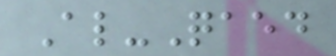Al-Qaed
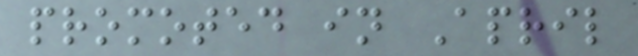promoted in April
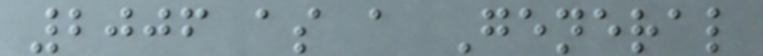2006 as a General
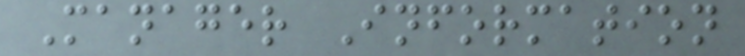Manager Information
